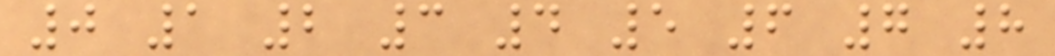0 1 2 3 4 5 6 7 8
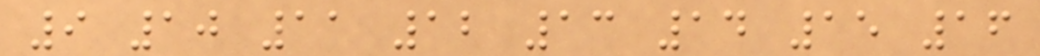9 10 11 12 13 14 15 16
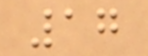17
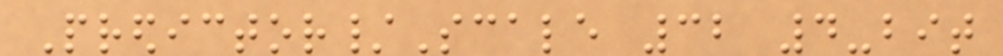Predictor/Scale 32 4-bit
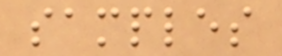samples
